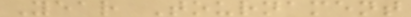Year Tournament
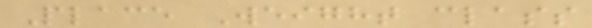Place Weight class
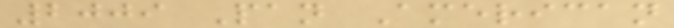2009 Pan American
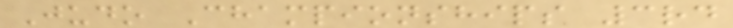Judo Championships 3rd
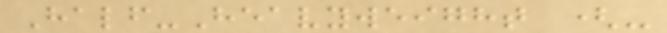Half-Heavyweight (-
